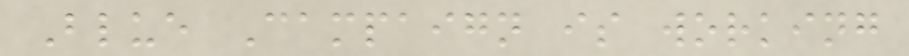Blue Campaign is working
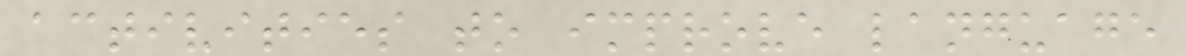activities to improve language
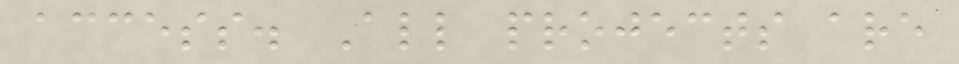access. All projects are
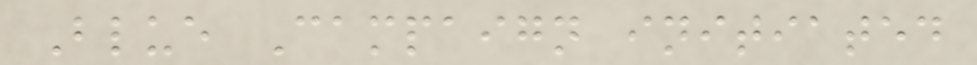Blue Campaign initiated
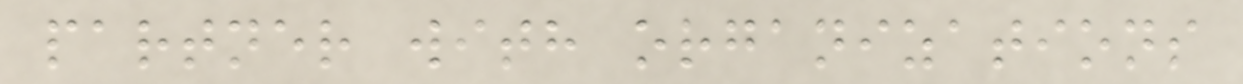partner with organizations
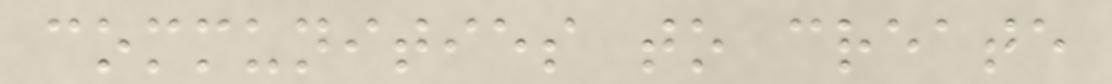communities to create
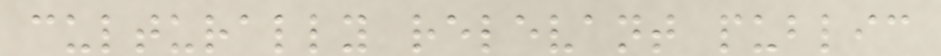culturally relevant public
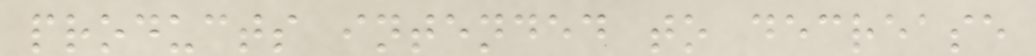products intended to decrease
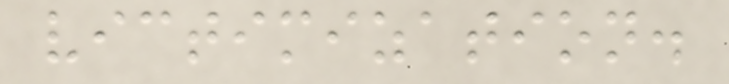victimization.
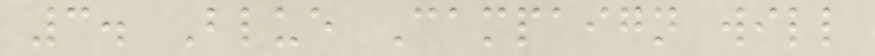3. Blue Campaign will
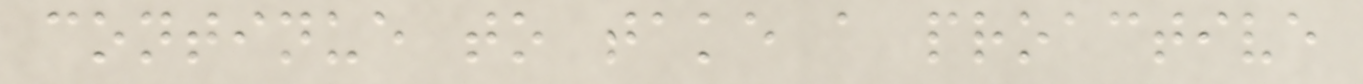continue to take a proactive
